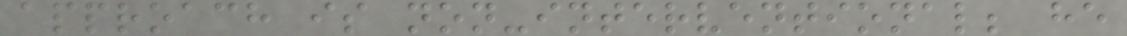approach is non-interventional; he
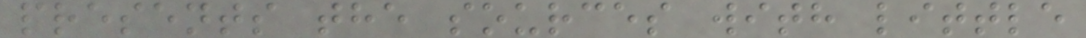presents the sources with little
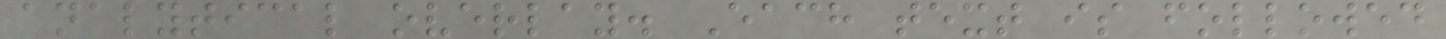analytical overlay. Each text is followed
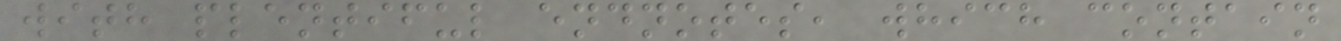with plentiful endnotes, which contain
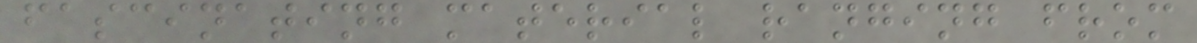fascinating material ranging from
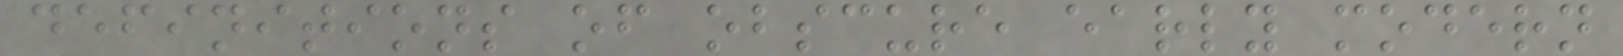definitions of obscure early modern
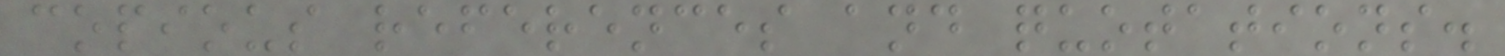copious references and quotations.
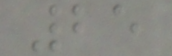25
